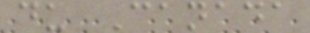du Canada
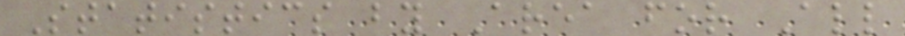Statistics by Area for All
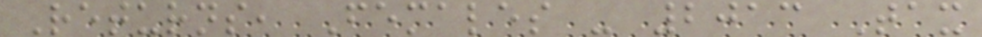Returns, Females - 2013 Tax
